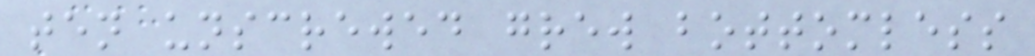ten unscrewed grew bottomless
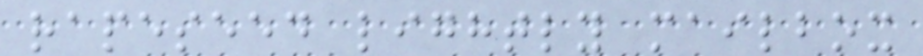rapeseed lightly mailbox
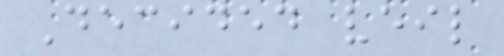Decided veil
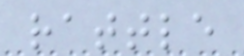rattle
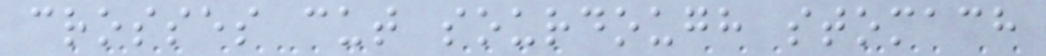crosses cut sourdough stomach
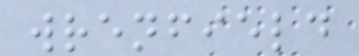wrenfield
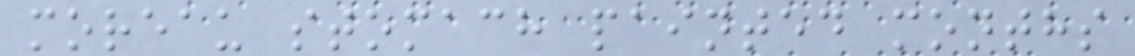moreau stomach painted months
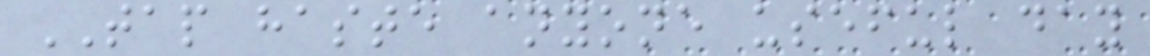TAP haste anyone useful day
